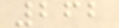262
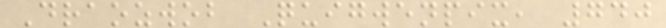Draozwob Quigwenpix, 740
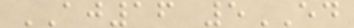AJ16 5ED
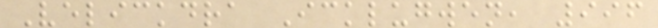Velickdra Icklugwen, 996
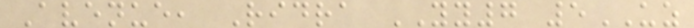Avenue, Ridra YY7 5UZ
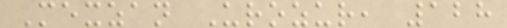Mexzan Urozur, 128
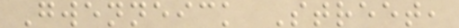Gwenneick Street,
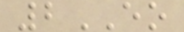2EO
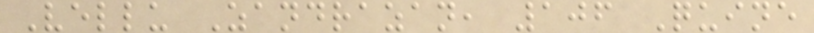Vellu Zandrazan, 106 Quine
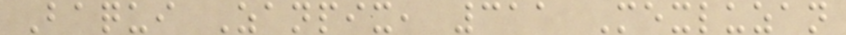Baqui Zanpix, 311 Mexluzan
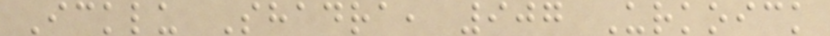Icklu Shadra, 907 Urkoick
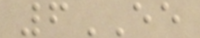6EE
